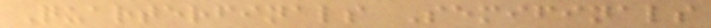Quarterfinals Semifinals
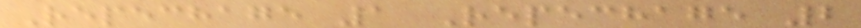Repechage 1 Repechage 2
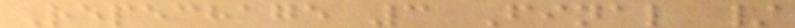Repechage 3 Final /
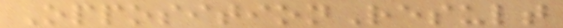OppositionResult
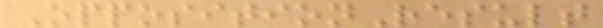OppositionResult
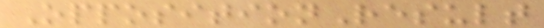OppositionResult
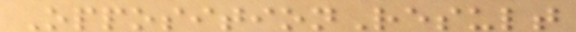OppositionResult
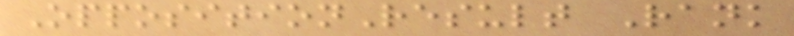OppositionResult Rank
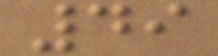49
